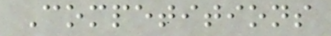Competitions
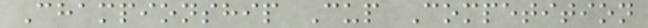Championship Cup Competition
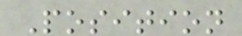Position
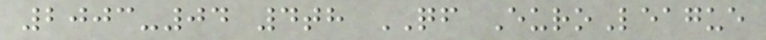2003-04 4th QF EuroLeague
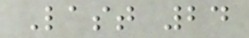Last 24
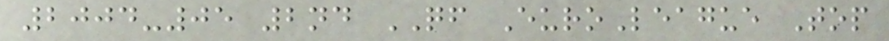2004-05 2nd QF EuroLeague Top
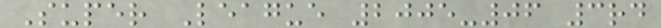Super League 2005-06 3rd
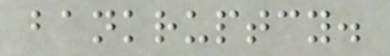bankruptcy.
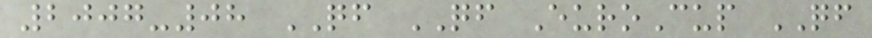2007-08 QF QF EuroCup QF
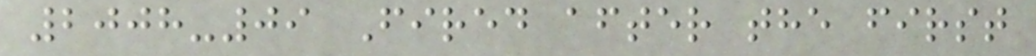2008-09 Fired after the first
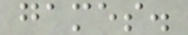games.
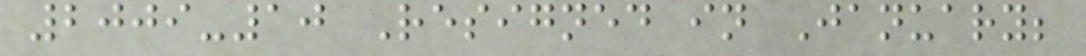2009-10 Resigned in January;
